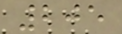205
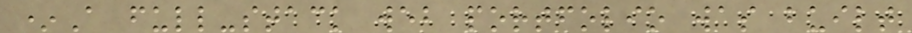*A full-stack web portfolio was built
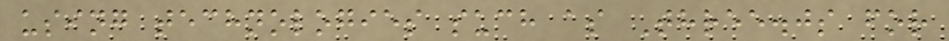using technologies such as Three.js for
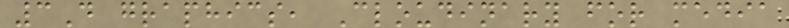3D graphics, Cloudinary for media
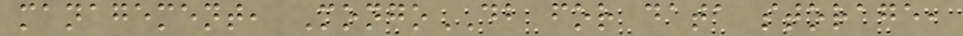management, MongoDB for data storage,
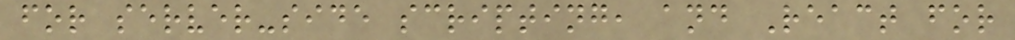for server-side scripting, and React for
